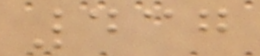437
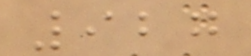927
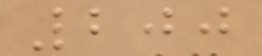200
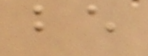be
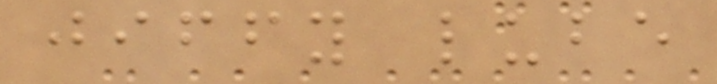jiffy lube
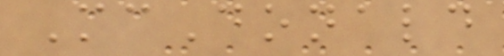McDonald
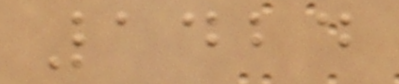1424
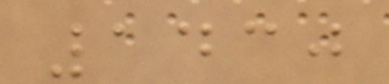1430
